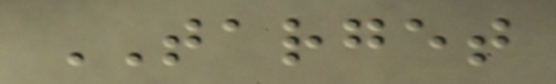TARGET
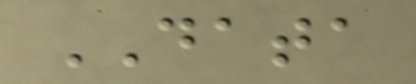DATA
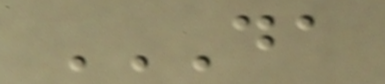DA
